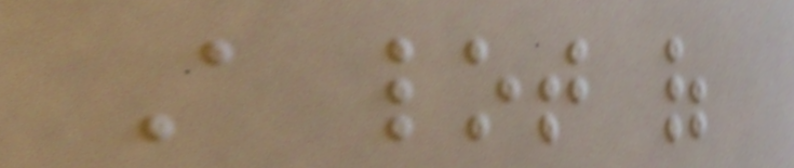A lot of
